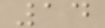14
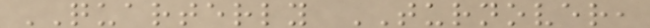QUARTERLY TURNOVER,
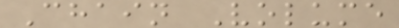Chain Volume
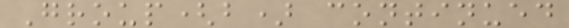Group(b) continued
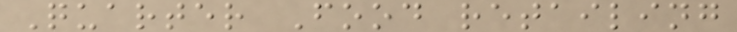Quarter Food retailing
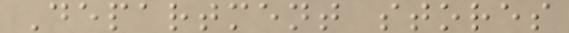Department stores
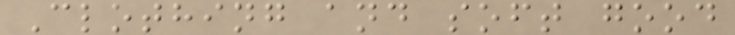Clothing and soft good
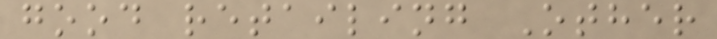good retailing Other
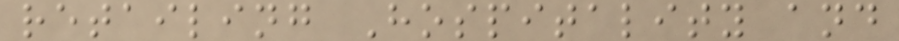retailing Hospitality and
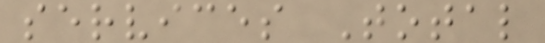services Total
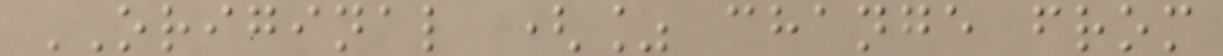ORIGINAL (% change from
